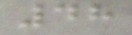48
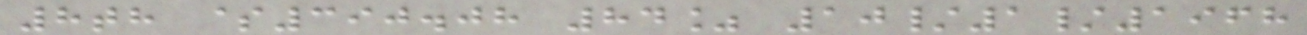8th $390.08 84% 10/1/1968
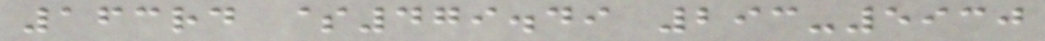163rd $479.49 293-5930
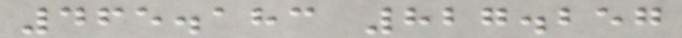465.183 827.257
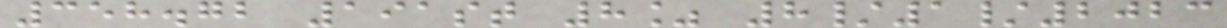358.72 191st 8% 8/1/2023
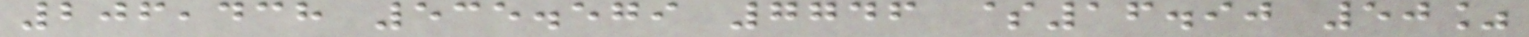206,438 535.579 7746 $16.90 50%
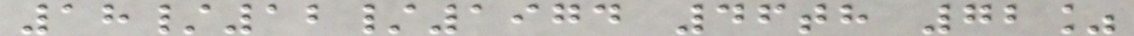18/12/1974 46th 72%
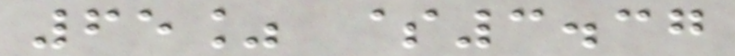65% $3.37
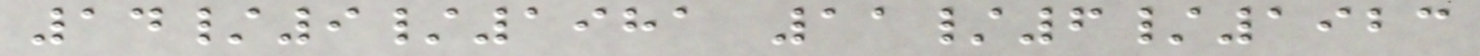14/9/1981 11/6/1923
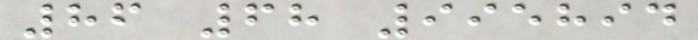86 68 995894
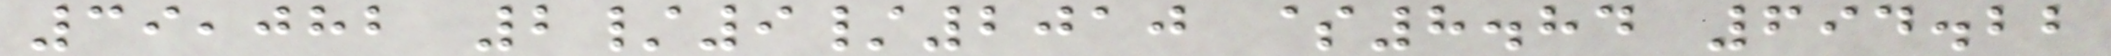39,082 2/9/2010 $8.84 694.22
